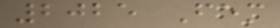2025 Fem
